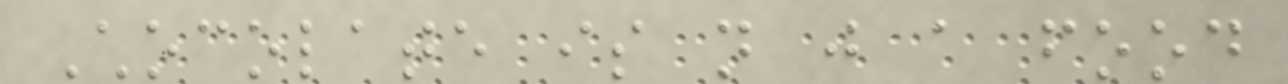Chocolate is not just a food
